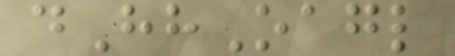dHhOagl
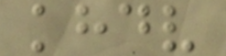khdv
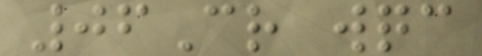06Cr wqc
